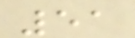51
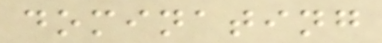dominating
